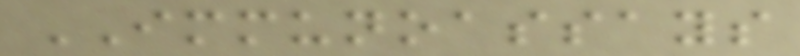IMMUNOASSAYS
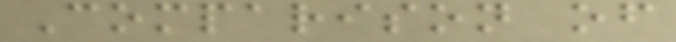Comparison of
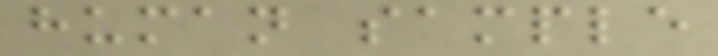human sample
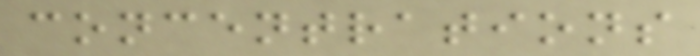concentrations
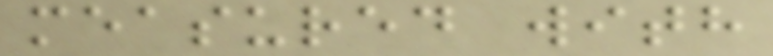measured with
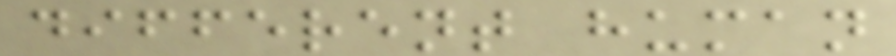different human
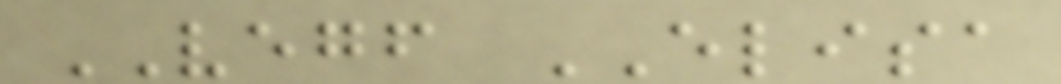VEGF ELISA
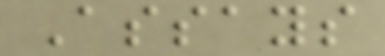Assays
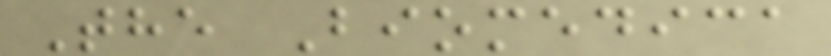The Biomedica
